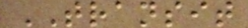TRANSIT
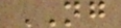NG
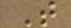T
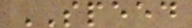SPEED
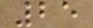25
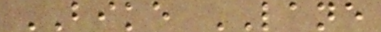BIKE LANE
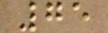75
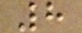8
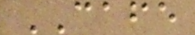CAFE
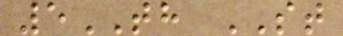5TH ST
